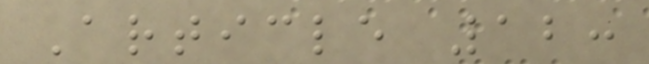Article 12:
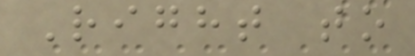Right to
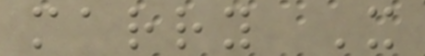marry X
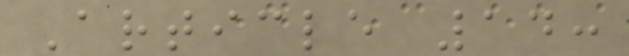Article 14:
